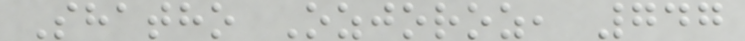Shatho Ozjoroz, 747
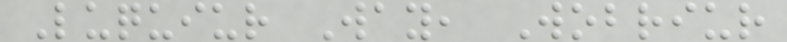Luquiur Way, Wobriur
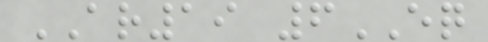AR19 6EQ
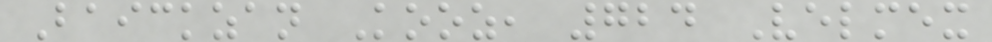Baickzan Kooz, 724 Velmex
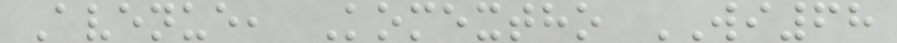Avenue, Komextho WI68
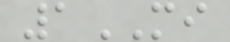1MI
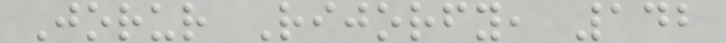Jorur Rijorfy, 142
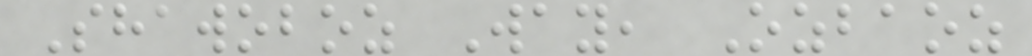Shawoboz Way, Ozbaoz
